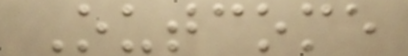Outcome
